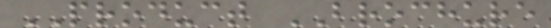PRODUCT BROCHURE
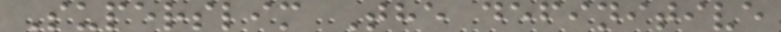Superslim The definitive
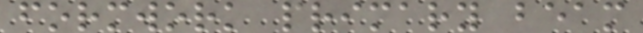formwork primary beam
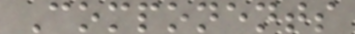Components
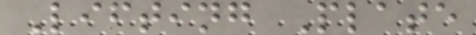Lifting Plate
